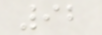92
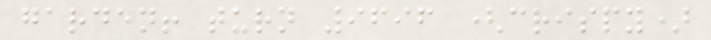garden! turn 9696 (crispy)
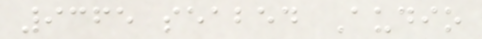9365 seabed Audio
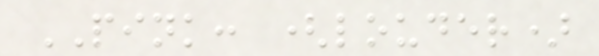PINK: (louder)
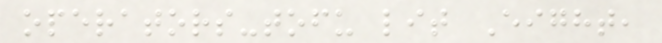operators-tofu lit Eight,
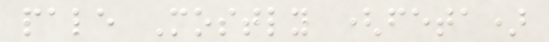pale Mostly (feta)
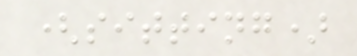(sitting)
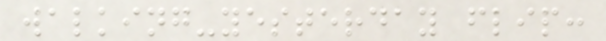walking-yesterday flip:
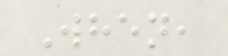When,
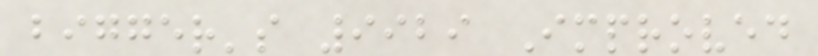bigger's 9929 Improved
